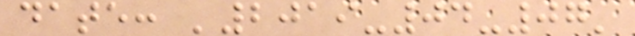date: '2019-04-07'
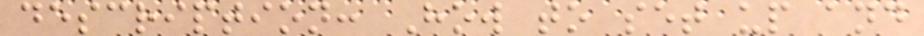description: How to set up and
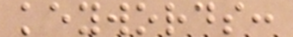keywords:
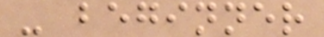- beginner
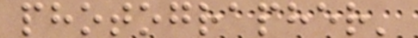photographer'
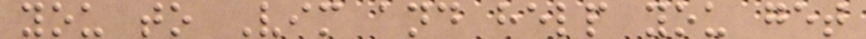you to Vim and help you get
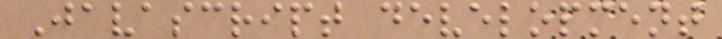Javascript development
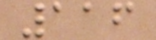116
